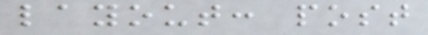layout: post
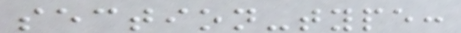section-type:
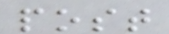post
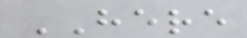HERE
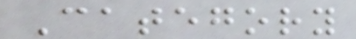Category
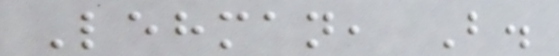Lehman, B.
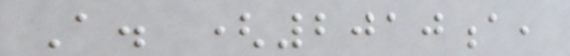A. (2010a,
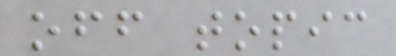off topic
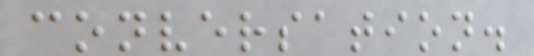conversation.
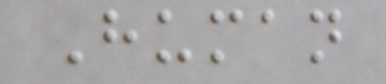Human
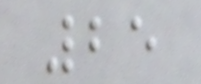25
